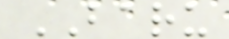BARU
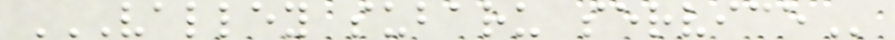VALLEY SUBARU SERVICE
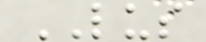LUS
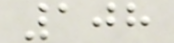108
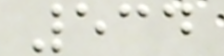534
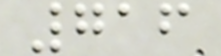716
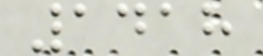1418
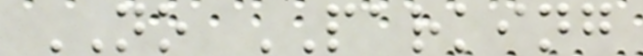NO PARKING
